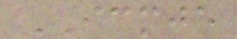ICMJE
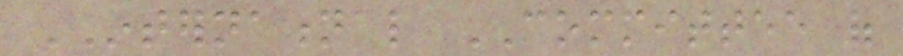INTERNATIONAL COMMITTEE of
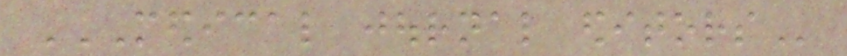MEDICAL JOURNAL EDITORS
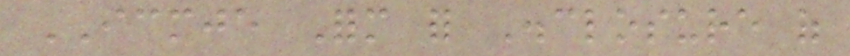ICMJE Form for Disclosure of
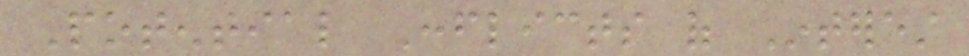Potential Conflicts of Interest
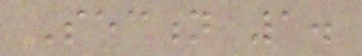Section 1.
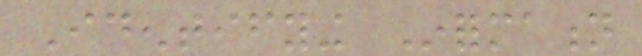Identifying Information
